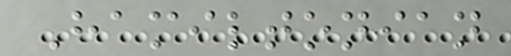Hamiltonian
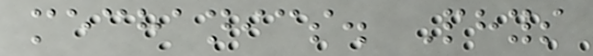mechanics. Phys
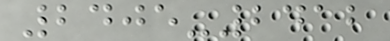2405-2412
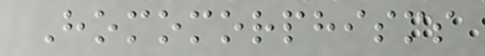Homomorphisms
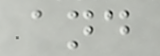and
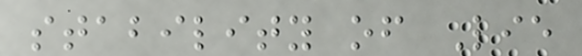stability of Lie
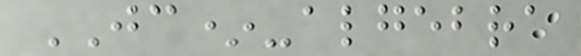JC*-algebra
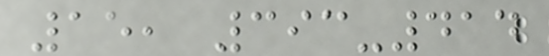15, 393-414
